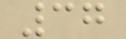37
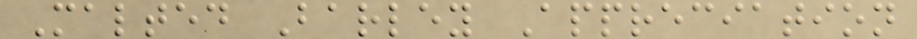Malted Barley Appreciation
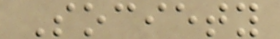Society
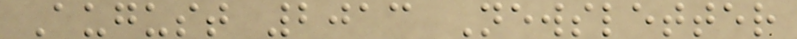August 2013 Newsletter
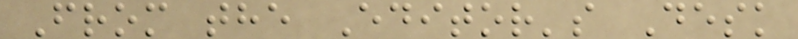From the Editor's Desk
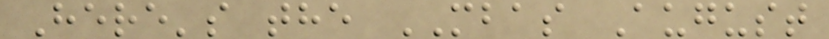Here's the MBAS August
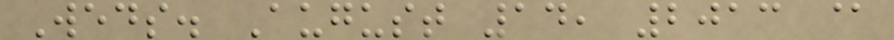Weds. August 14, 2013 @
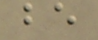be
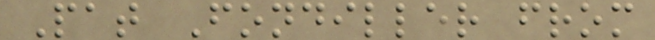Pat Fondiller from
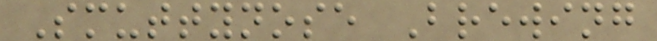Smuttynose Brewing
